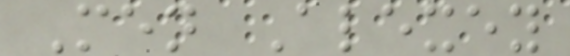Men Alexey
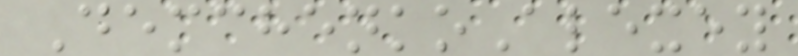DemchenkoAlexey
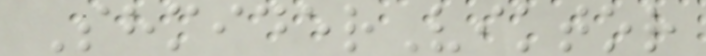ShmiderViktor
